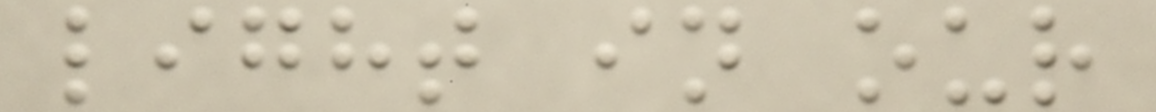light in our
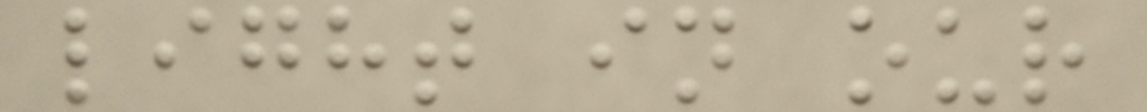light in our
